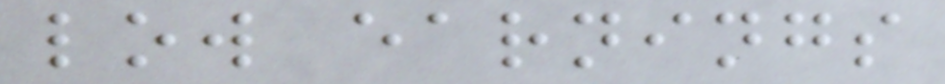low earnings
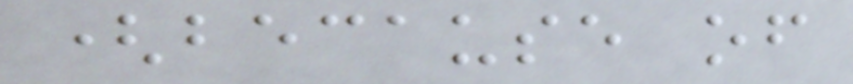(because of
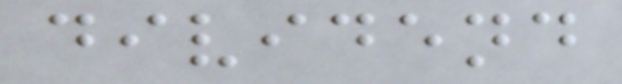dividend
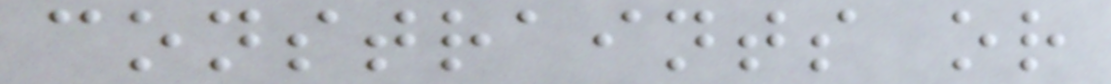constraints or
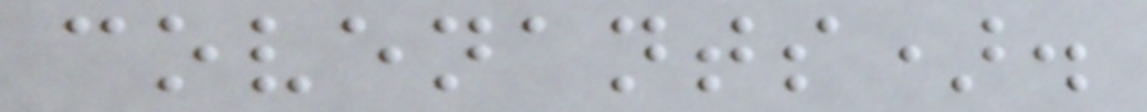covenants).
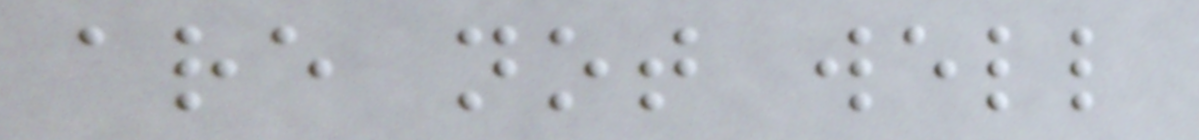are not well
